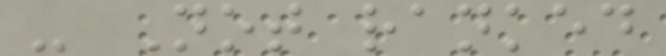- Not ranked
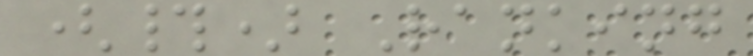(#) Ranking
